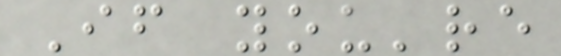If you're
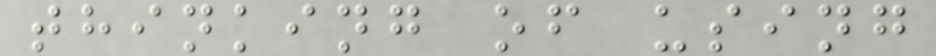thinking of using
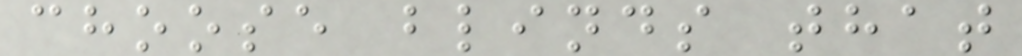choose blinds that
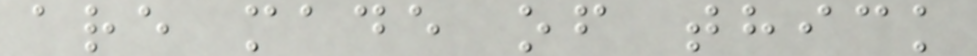are made of thick
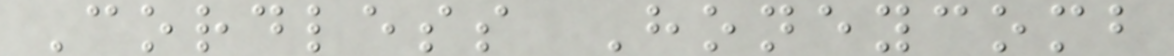Cordless Honeycomb
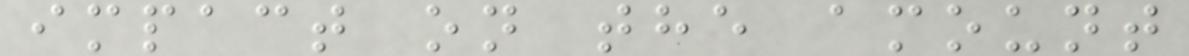impact on the amount
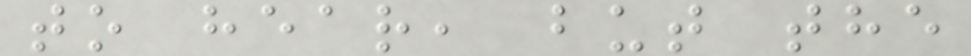to hear, but the
